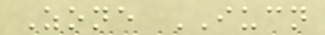Zone IUCN
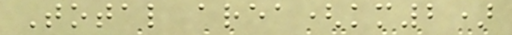Total area(km2)
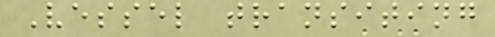Vessel transiting
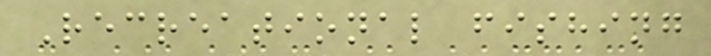Recreational fishing
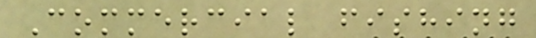Commercial fishing
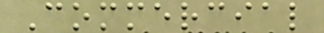Commercial
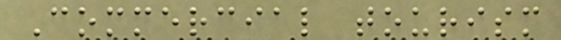Commercial tourism
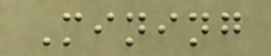Mining
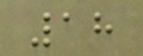18
